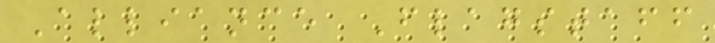Alliance Flagstaff
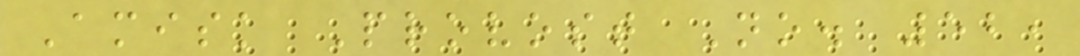Amisk Provost No. 52,
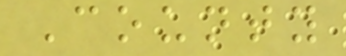County
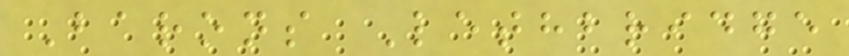Barons Lethbridge
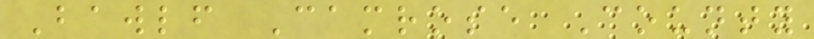Bawlf Camrose County
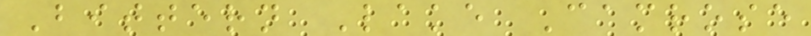Bittern Lake Camrose
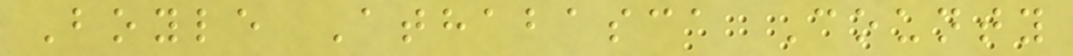Boyle Athabasca County
